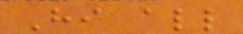Hi all
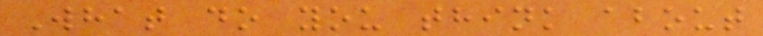What do you think about
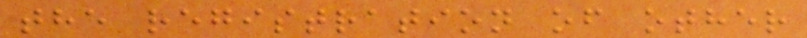the registration of other
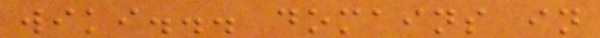wiki... domains in
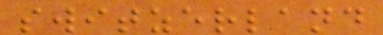switzerland
